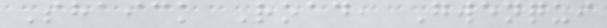Shaick Road, Gwenqui
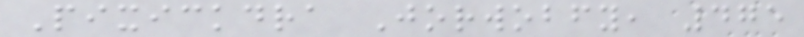Pixickdra Jorwobfy, 475
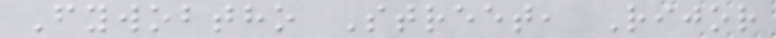Fywobtho Street, Rijor
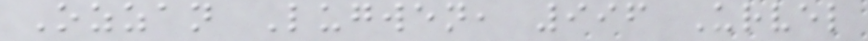Ozzan Lugwen, 996 Urvel
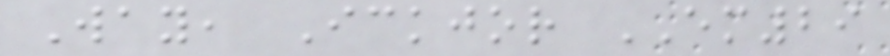Way, Ickjor EM29
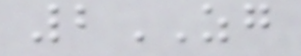2ZG
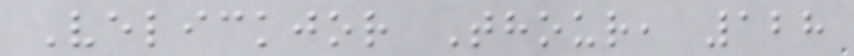Velickjor Thour, 128
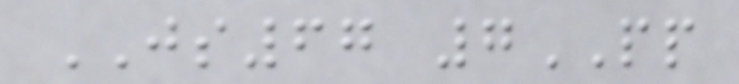JS67 7PP
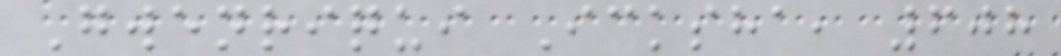Gwenriqui Icksha, 608
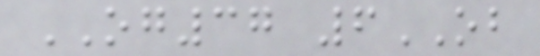OG37 6OB
